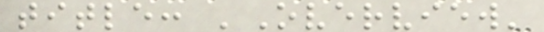title: 'Overview'
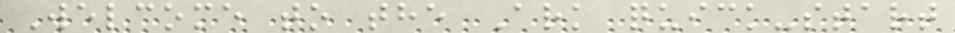Welcome to the Ark quick-start
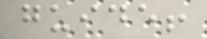guide!
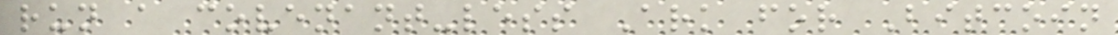run a covenant-less Ark for Bitcoin
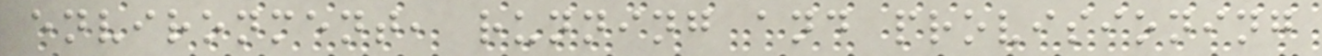environment, running and provisioning
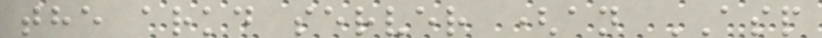the arkd server (an ASP
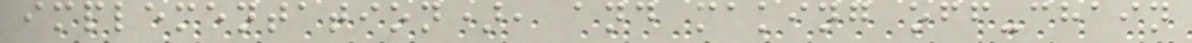implementation), and making off-chain
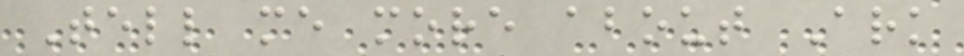Tell me more about Ark
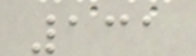131
